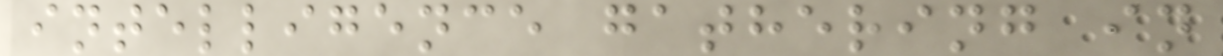intelligence gathering in
